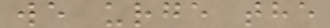we urge the
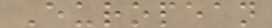European
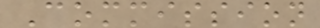Commission
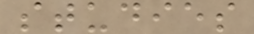studies
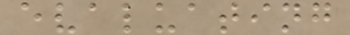evaluating
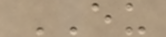EU
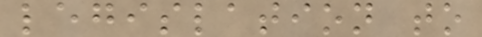legislation to
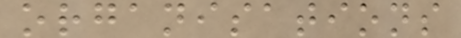organisations
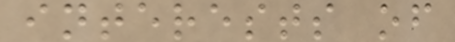interests of
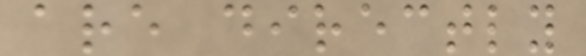are directly
